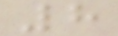8
